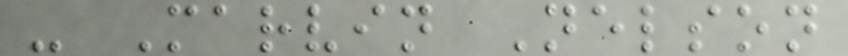- Marvin Nelson
